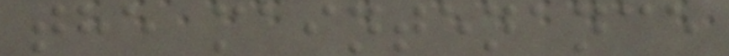the maintenance
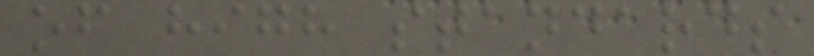of high standards
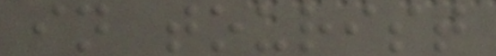in tourist
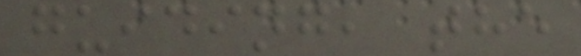guiding, the
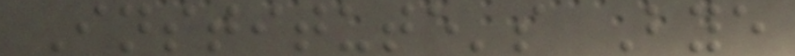Institute's Bye
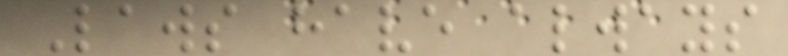Laws have always
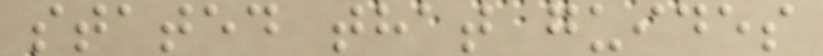stated that guides
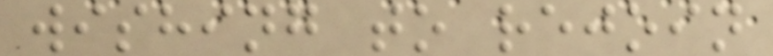wishing to rejoin
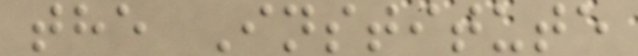the Institute
